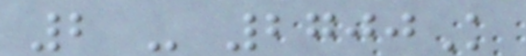2 - 2700K
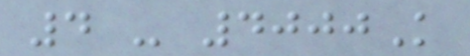4 - 4000K
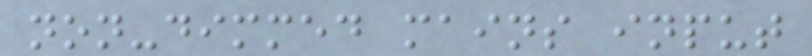non-dimmed mains input
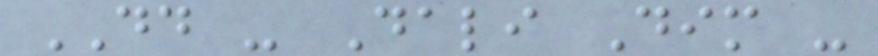DD - Dali Dim -
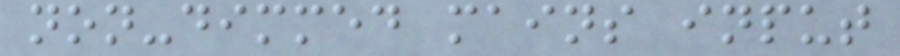non-dimmed mains input
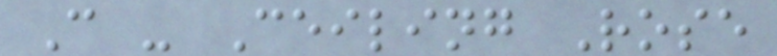C - Ceiling Rose
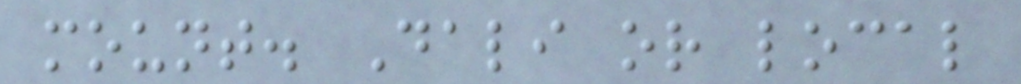mount. Dali or local
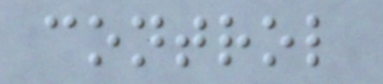control
